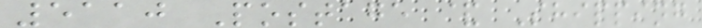5110 Postage & Shipping
